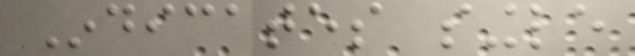Indicates single
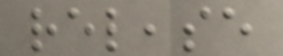release
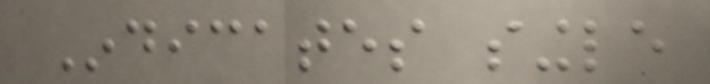Indicates single
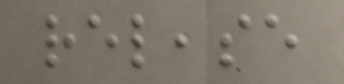release
